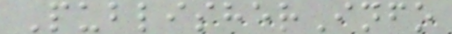PublisherInfo
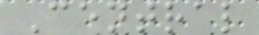Central
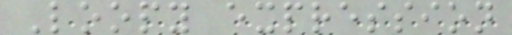Loopy expression
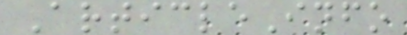ArticleInfo
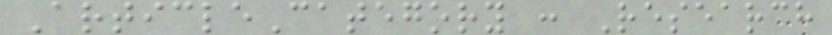ArticleCategory : Research
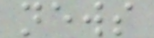news
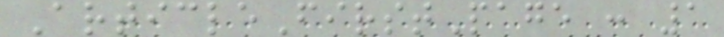ArticleFirstPage : 1
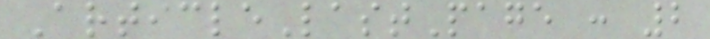ArticleLastPage : 2
